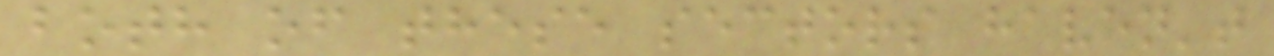both of these sectors haven't
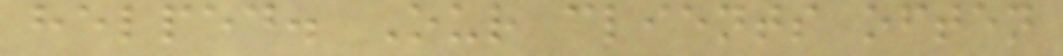helped. Our clients often
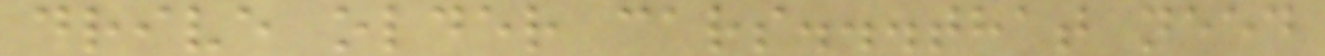drive older cars...that need
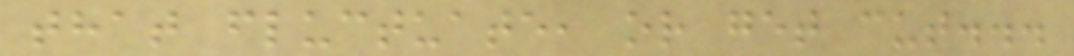that fluctuate, or get cut...
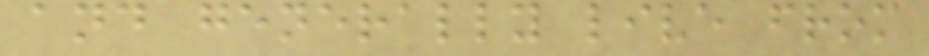and generally live from
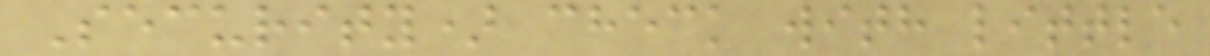Security) check with little
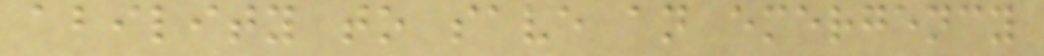ability to save an emergency
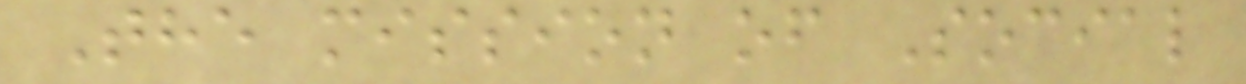The mission of Social
